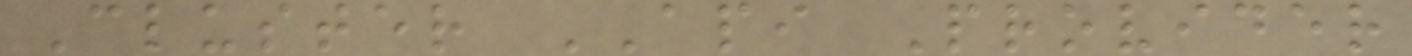Cluster API Provider
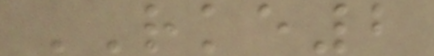RKE2
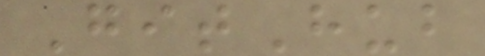GitHub
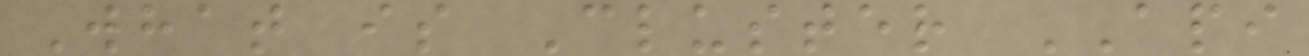What is Cluster API
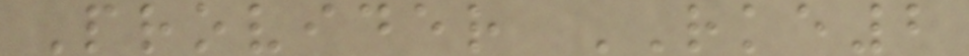Provider RKE2
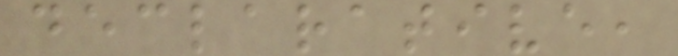declarative,
